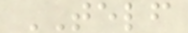TELF
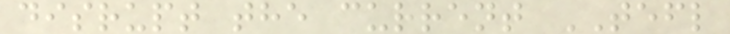disrupt the current TEFL
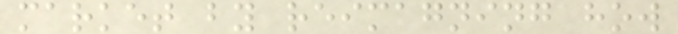market by reimagning how
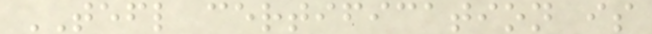TEFL certification is
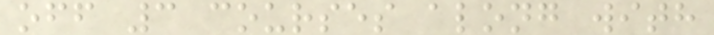off 3 courses along with
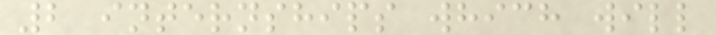2 internships which will
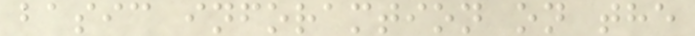basic inforamtion on the
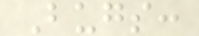Bugs:
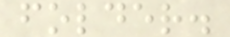folder.
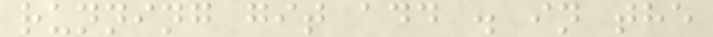running git add . in the
